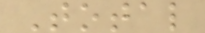Total
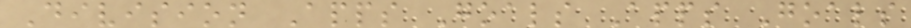Division Apps Goals Apps Goals
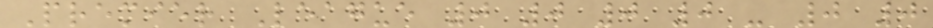Premier League 0 0 0 0 - 0 0
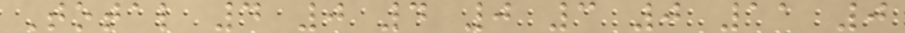Total 4 0 4 0 3 0 11 0
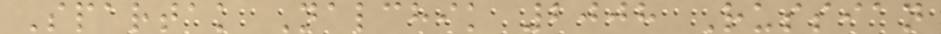Spartak Nalchik 2008 Russian
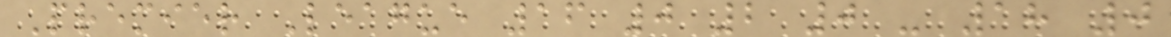Premier League 16 0 2 0 - 18 0
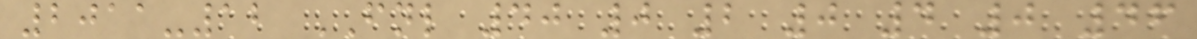2011-12 FNL 40 0 2 0 4 0 46
